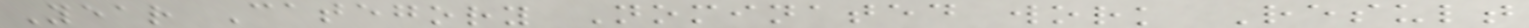Year Category Nominated work Result
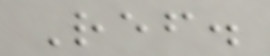Ref.
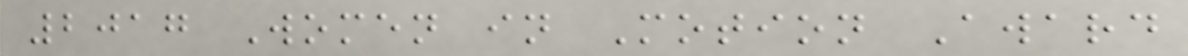2017 Women in Motion Award
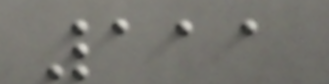111
